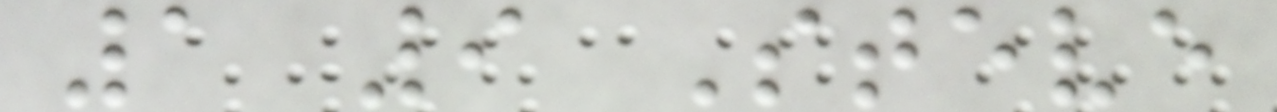1 9 Steve
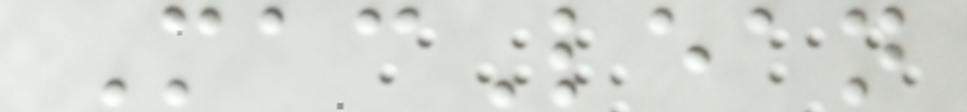MacLean
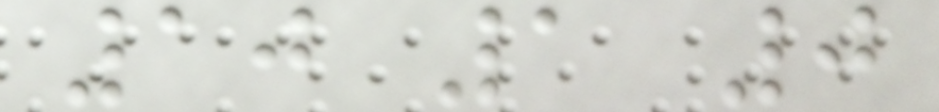10 1 0
